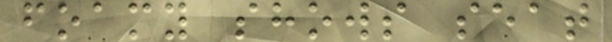foamy shows seat
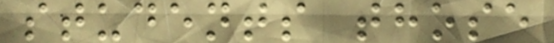students those
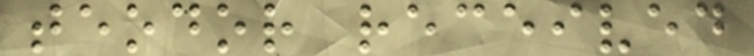teodor received
